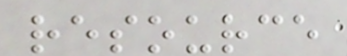resource
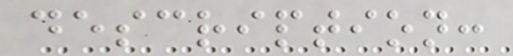description:
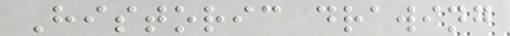Historic drawing
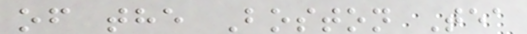of the Boston Tea
